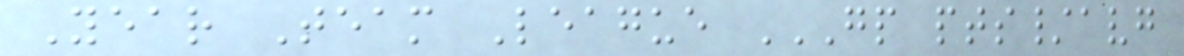Year Team League GP PTS/AVG
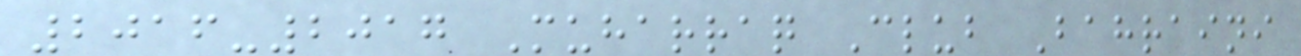2016-2017 Muharraq Club Bahraini
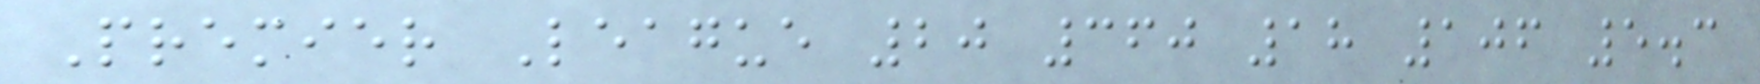Premier League 20 360 18 106 5.3
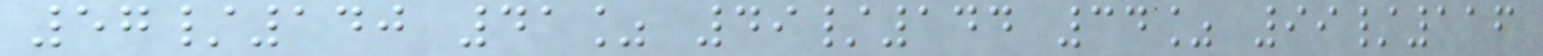57/140 41% 49/144 34% 99/116
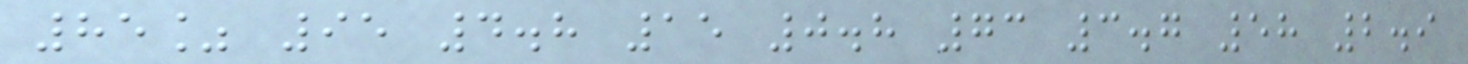85% 95 4.8 15 0.8 73 3.7 58 2.9
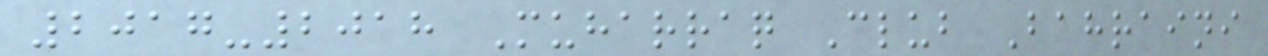2017-2018 Muharraq Club Bahraini
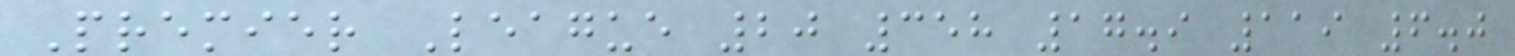Premier League 20 358 17.9 119 6.0
